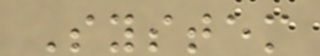System
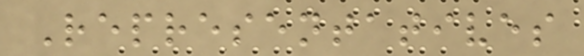Representatives
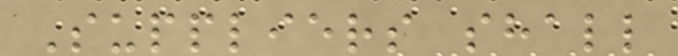Suppliers shall
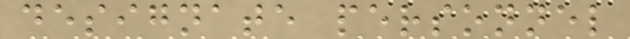designate personnel
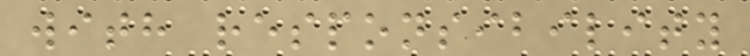with responsibility
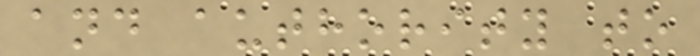and authority to
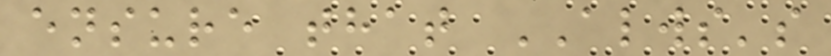ensure that ALWS's
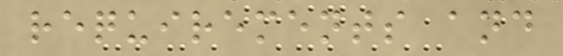requirements and
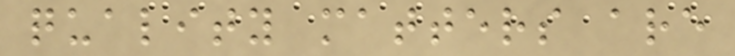quality matters are
